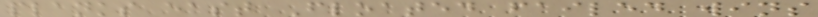planks east Floated failed wins
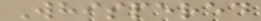Whispered
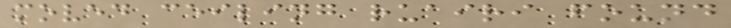moved ceiling ruairi found
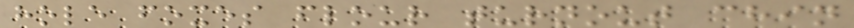hole foxes flour turnout chin
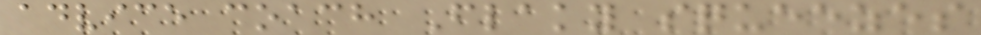advice coach Flaky squeezes
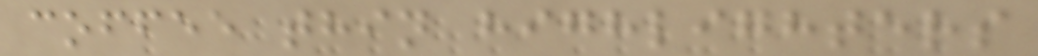coffee thin highlighters
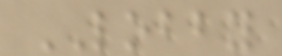LOBBY
